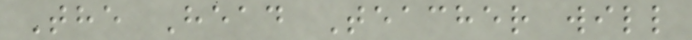The Head Teacher will
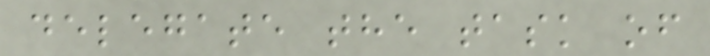delegate the task of
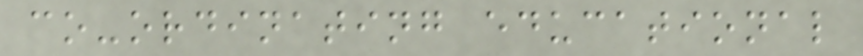co-ordinating educational
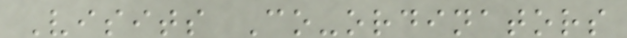Visits Co-ordinators
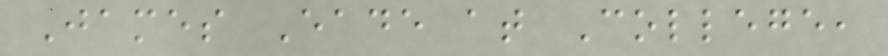James Eade at College,
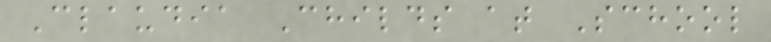Claudia Childs at School
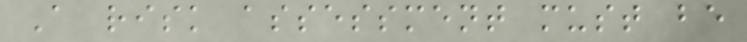A risk assessment must be
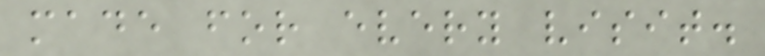made for every visit.
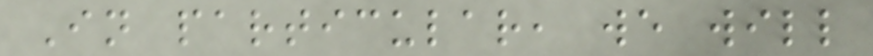In particular, we will
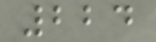224
